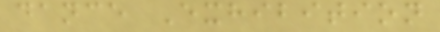dance Exhibition
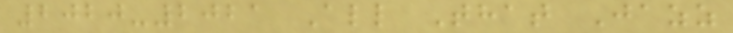2020-2021 All That Jazz
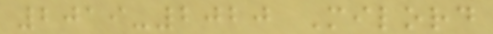2019-2020 Milord
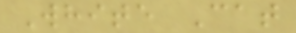White Cat
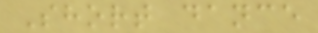Short dance
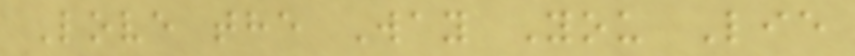Love the Way You Lie
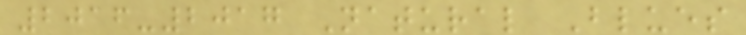2016-2017 Natural Blues
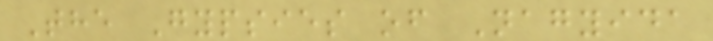The Gypsies of Nagyida
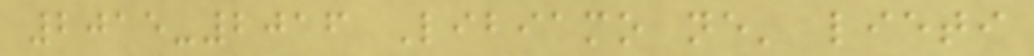2015-2016 Libiamo ne' lieti
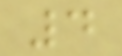4
